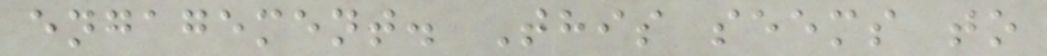engagement. This seems to
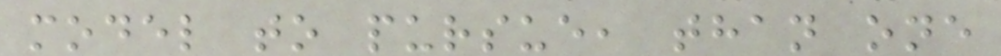model to pursue, than one
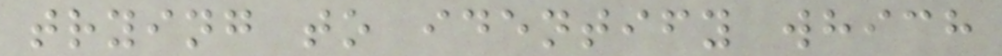trying to identify which
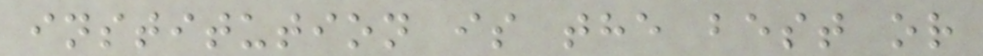institution is the best or
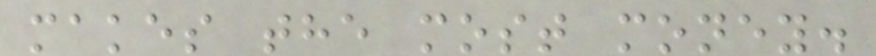makes the most money.
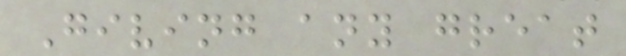Giving any great
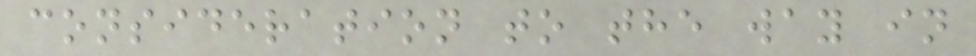consideration to the way in
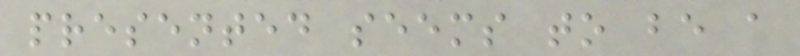presented seems to be a
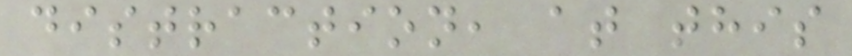distraction, at this
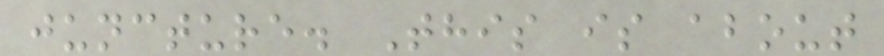juncture. This is about
